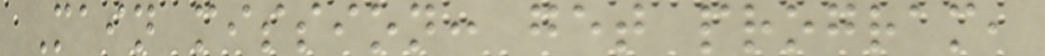Main mission: get program,
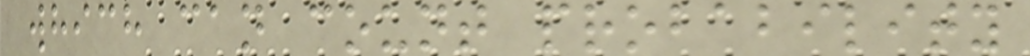which can count probability
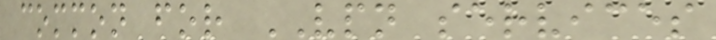common for VPN services
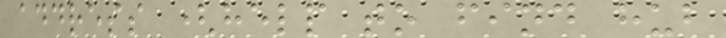address (help to find hub
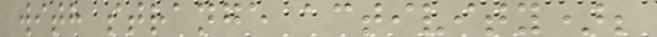with strange activity);
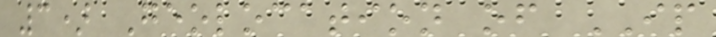3) Geolocation of IP
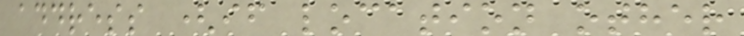address (if location other
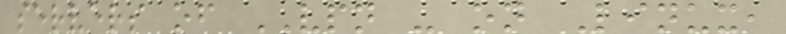servers of VPN - on Linux,
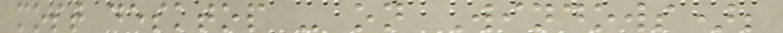most desktop - on Windows);
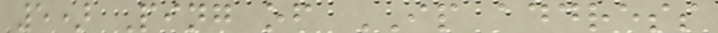5) Ping of IP address
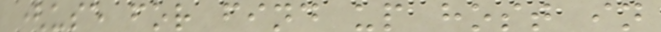(use for find up host in
